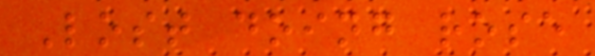Lost doing rose
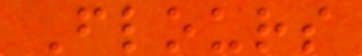Flours
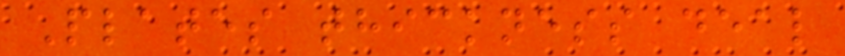Plates thickness deal
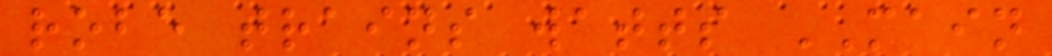robe trains watts MAIN
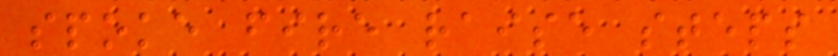spoke fire raise steps
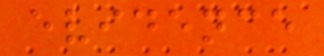evidence
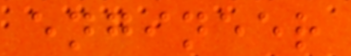engineer
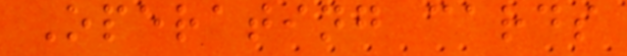Operating cards
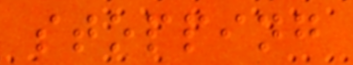stopping
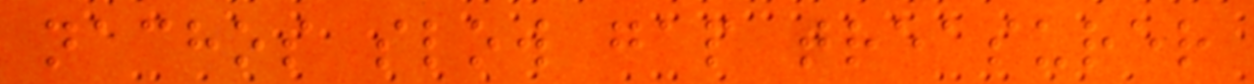nachos slow gap treasurer
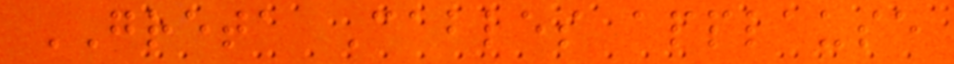GRETA Cables applause
